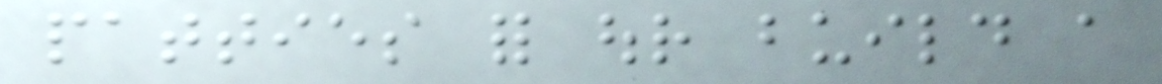patties for our build a
